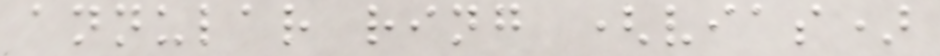annular ring (vias)
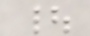|
